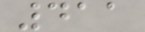411
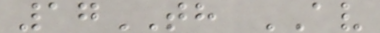17TH AV
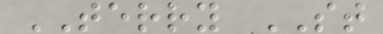TERRY ST
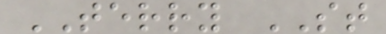TERRY ST
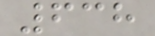638
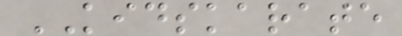KIDSKARATE
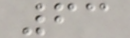63
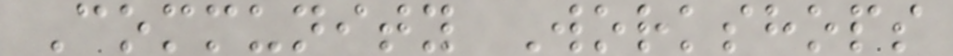Community Workshops
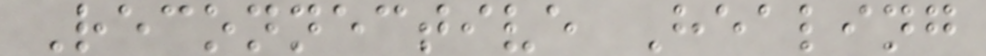Reconnective Healing
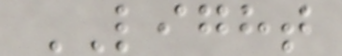LIGHT
